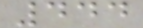444
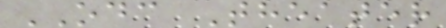ODC Theater
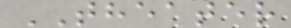THEATER
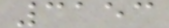3153
